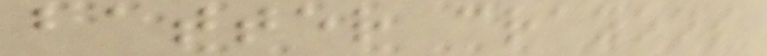batter crayons
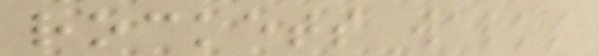rockets walks
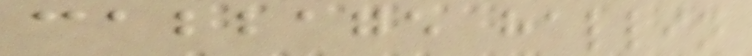cabbage hallin
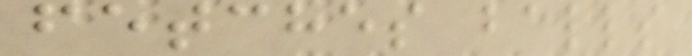fetches balls
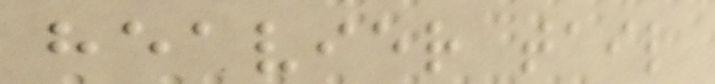heavier tail
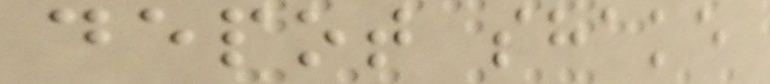depot shake
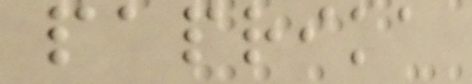paprika
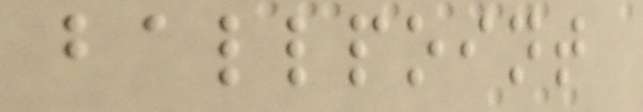ballpoint
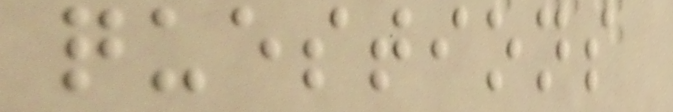questions
